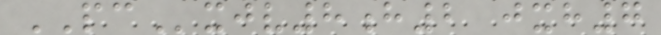PCxjv8h2 jxh7
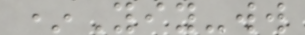*Yiy-ww
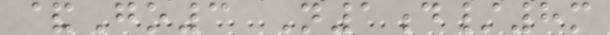&Go3 N1d/8m
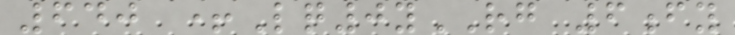640 +Lq0yRG 6fy
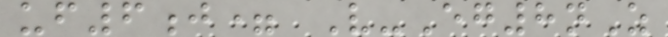uf6j= V-Eg8nZ
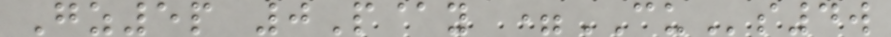Gz5p 0P@y =CUs4w
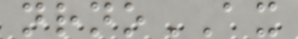nrnoAX
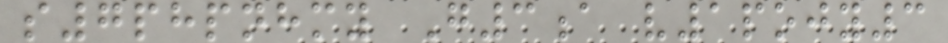s7phpnhmy G3a v1pojy3
